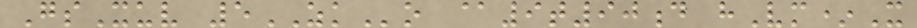GsXuv 5ZKo @9t90d hVm*X
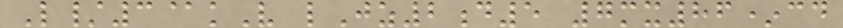L/3@kV lJz2d5 7mx86*cd
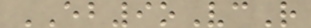EB9oVcR
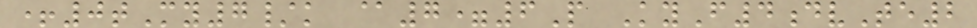+0tMy7/k @7=6P KyF4dvTe2
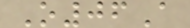O06A
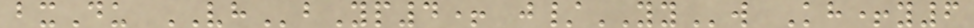bxDu VHbYp4+ j/YYw Kh+y6
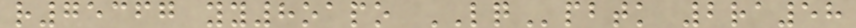r75367 yy8oapo LQpbtk 2ra58
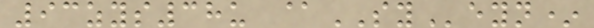93zys38u @SYeyn*
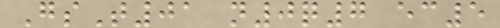GsT01 n0q7 ec5
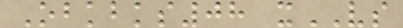Obkbks08 xVS
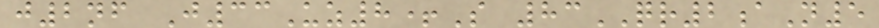j2nf J33Uz8+S 83QR2aN5
